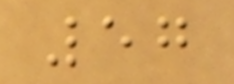57
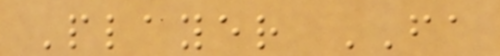Player FA
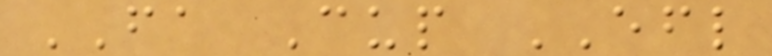FA Cup EFL
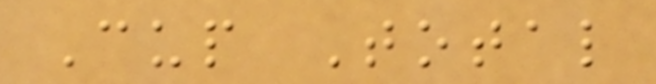Cup Total
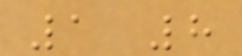1 8
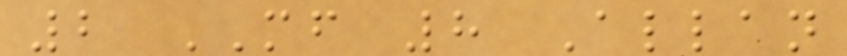2 MF 8 Allan
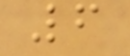6
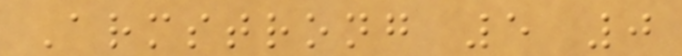Armstrong 5 0
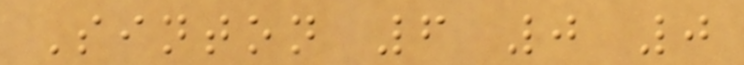Sinton 6 0 0
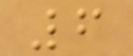6
